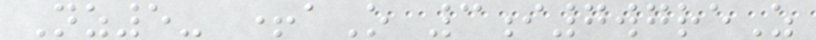Nz5- +aO 3i7wgreZ
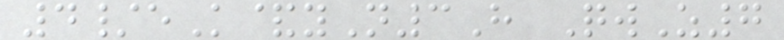4/eK&yN3H QwZ7
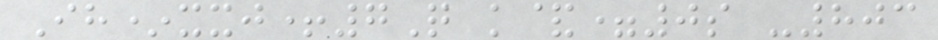Ih*xxj+7Q k&=0s -803
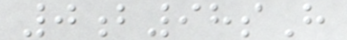0b98sH
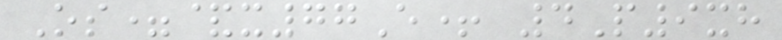Os=&x77E+ 4P9xh
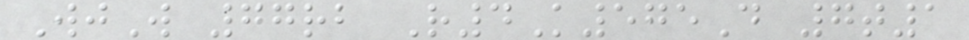WjW 77rb R4K575D 7t1
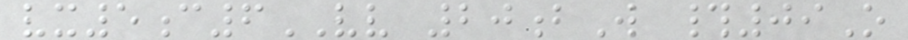vx5c6VV 20bW #09O
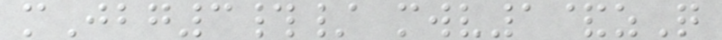mJbg3#/ mwv1&zQ
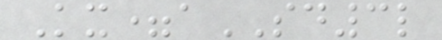Kx=aSD3l
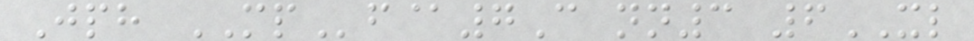Jph MPf@7C nn3 6XL
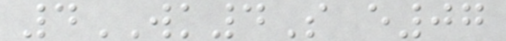4WK4S e07
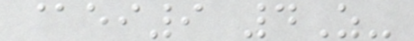@ei9 4Z-
